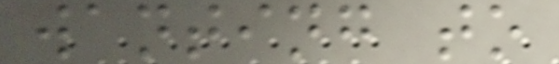wanting to
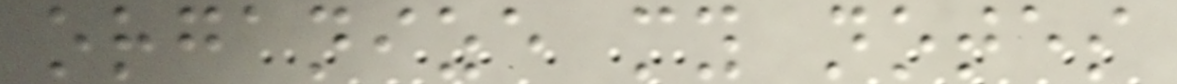organize my notes
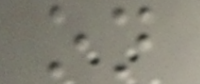on
